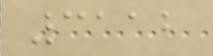3112
